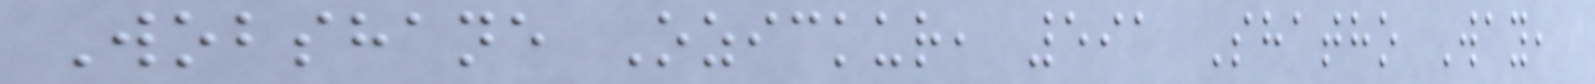Wobshane Ozickur, 591 Shatho Way,
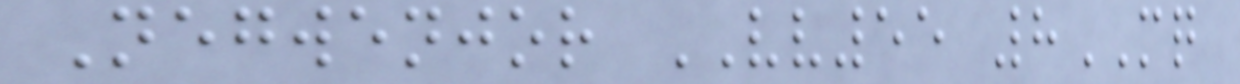Negwenjor VV55 8MQ
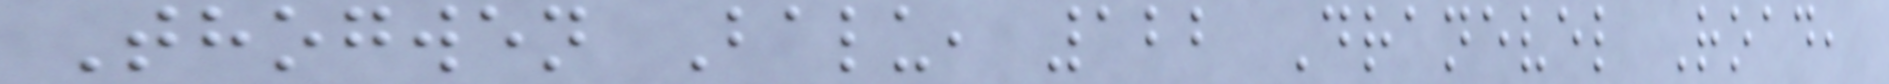Thogwen Balu, 122 Dranevel Road,
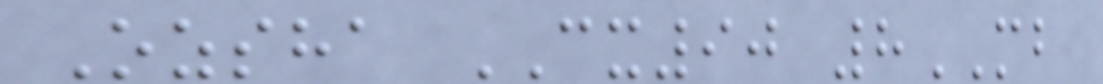Ozsha CX90 8MB
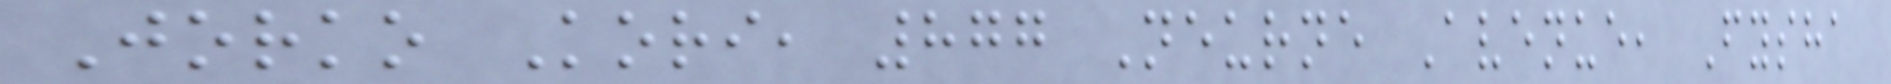Jorko Kori, 877 Neurne Avenue, Fysha
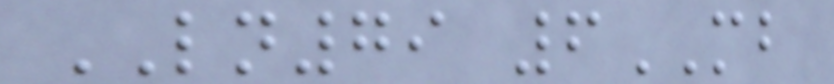LN79 6MB
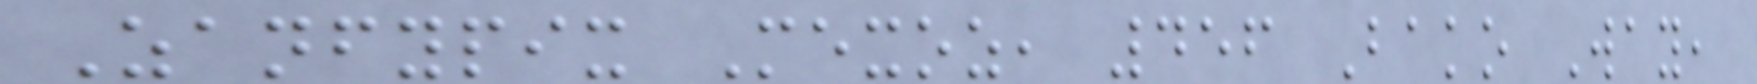Zanfypix Mexoz, 456 Bako Way,
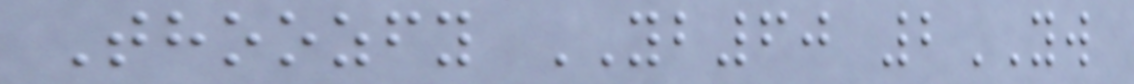Thoozfy YB60 2YW
